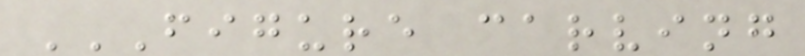FIGURE CARVING
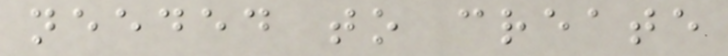needed to create
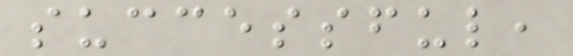successful,
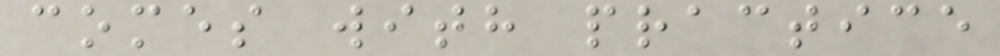comes with practice
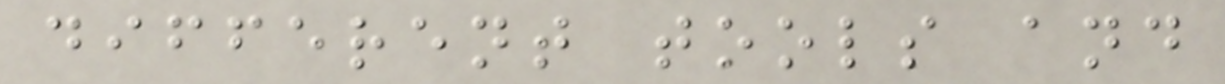different tools and
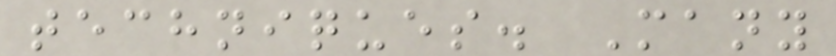techniques. Many
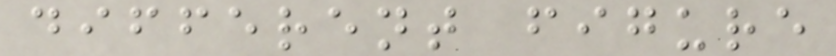different figure
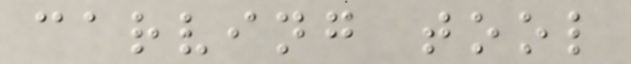carving tool
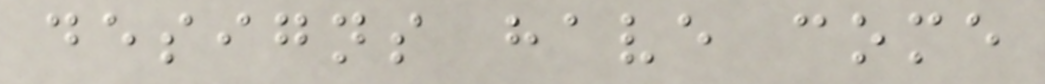designs have come
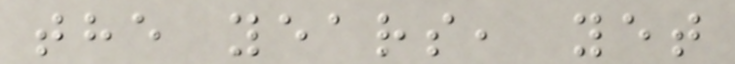the years, yet
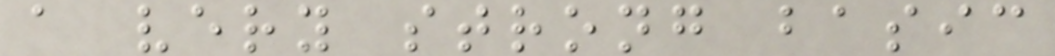a very strong basic
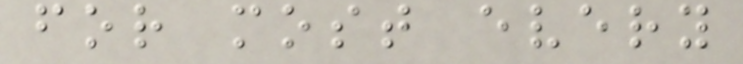for most every
